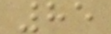85
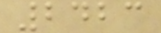2423
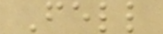Fell
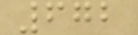672
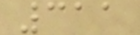311
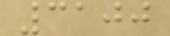3100
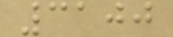3100
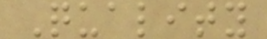Quality
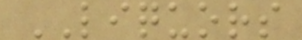LIQUORS
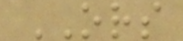ORS
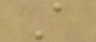A
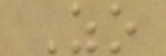Zo
